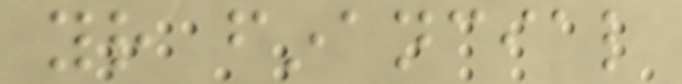your financial
